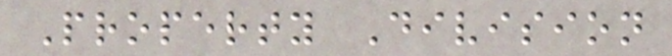Property Division
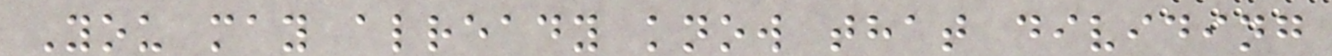You may already know that dividing
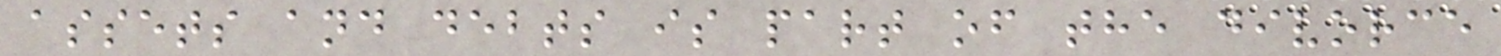assets and debts is part of the divorce
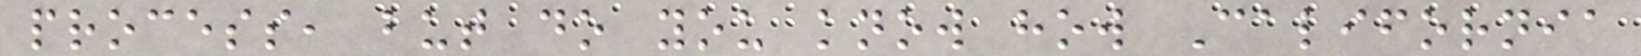process, but do you know how California
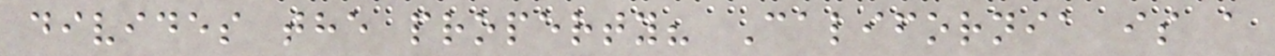divides the property? California is a
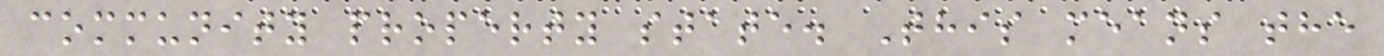community property state. This means the
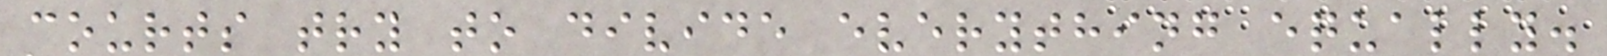courts try to divide everything equally.
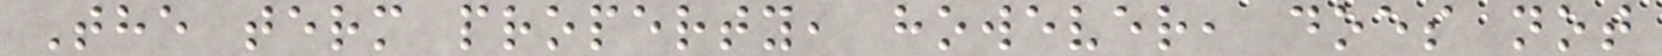The term property, however, does not
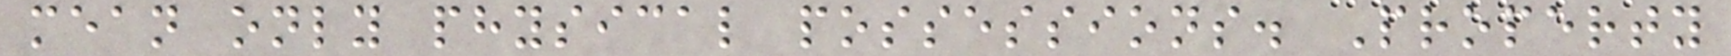mean only physical possessions. Property
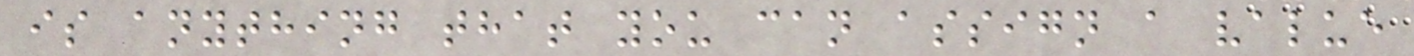is anything that you can assign a value
